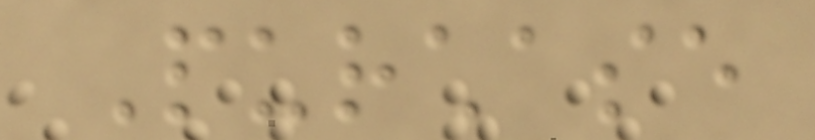Purchase
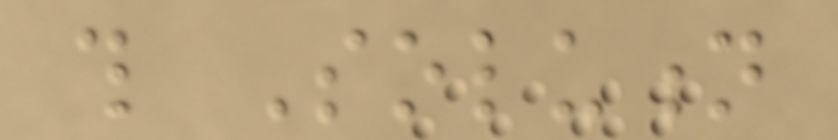this Solution
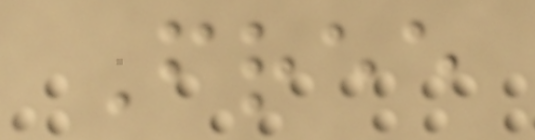Free
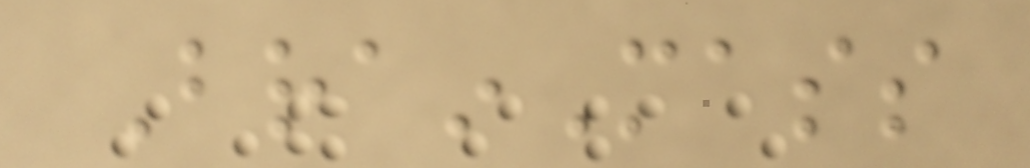BrainMass
